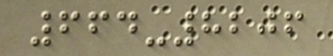664-8206
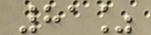81%
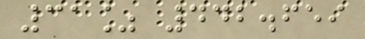31% 442.659
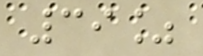39%
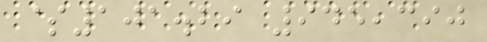$101.29 945,390
